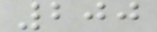200
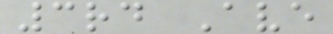3rd Ave
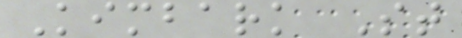Kimbark St
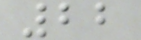22
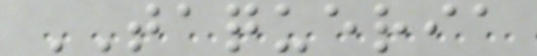TAQUERIA
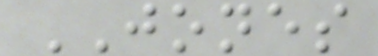JONES
